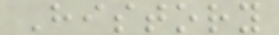History
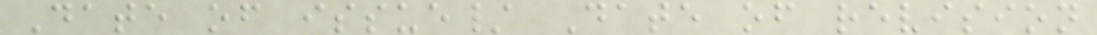Date of issue/ Date of revision
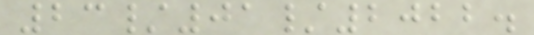23/01/2022.
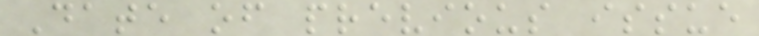Date of previous issue
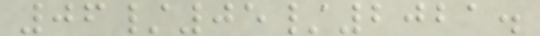06/05/2021.
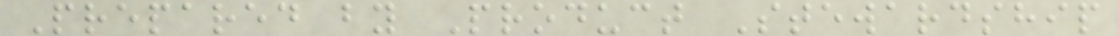Prepared by Product Stewardship
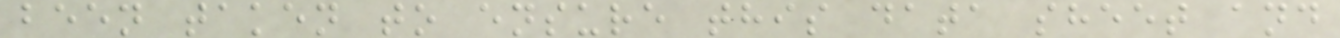been taken to ensure this data sheet and
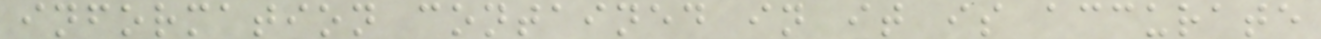information contained in it is accurate
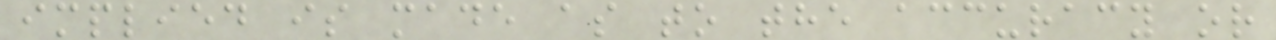implied is made as to the accuracy or
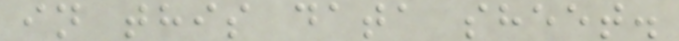in this data sheet.
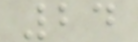24
